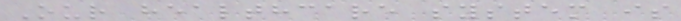Our healthcare system is
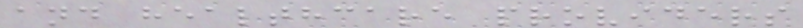and healthcare providers
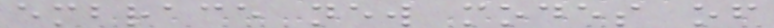embrace new modes of
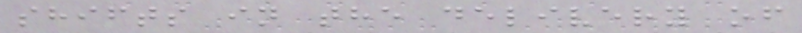shifts in the delivery of
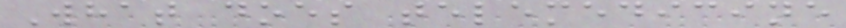What does telemedicine
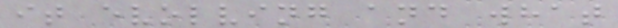it evolving and what
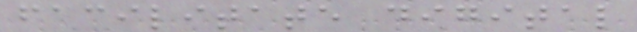facilitate digital
